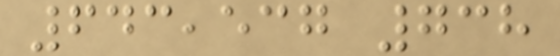643,537 738
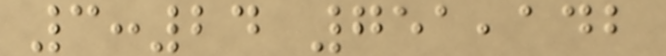3:24 751,142
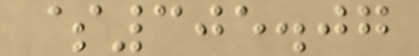$305.07
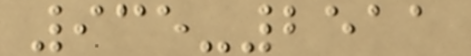935-2511
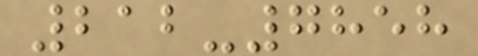212-7858
